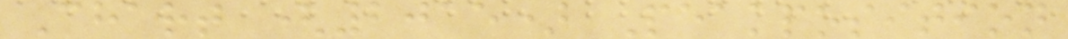Chart (2015) Peakposition
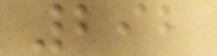292
